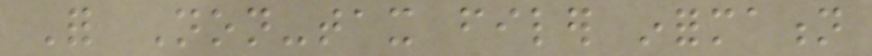For Non-tax filer information
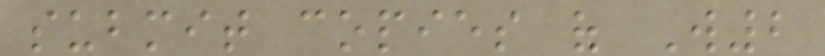submit copies of W2
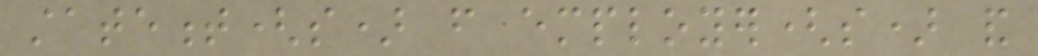statement(s) from employer(s) and
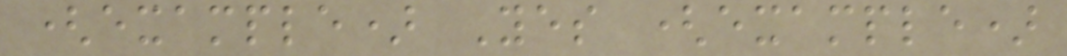(example) Yes (example)
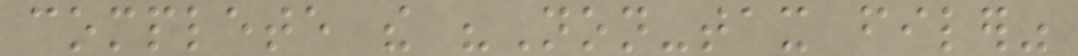complete the "Non-tax filer"
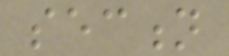section
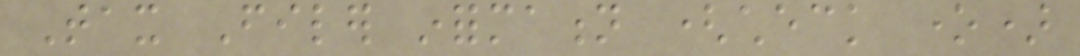Tax Filer information (check one)
